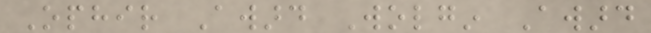Ophir Award Wolgin Award
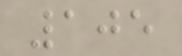105
